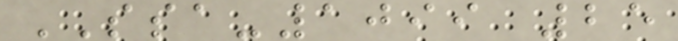SSA-1099 25
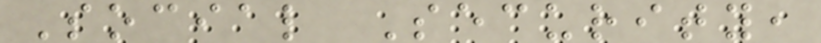Social Security,
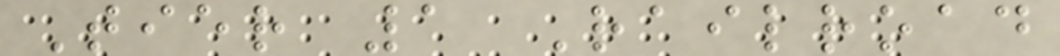Tier 1 Railroad
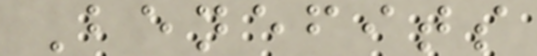Benefits
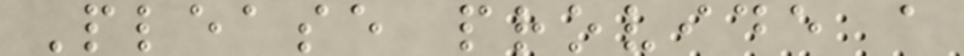Please provide a
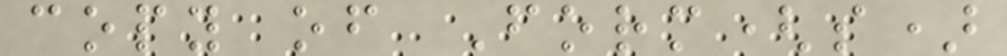copy of Form(s)
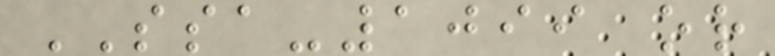SSA-1099 or
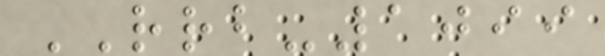RRB-1099
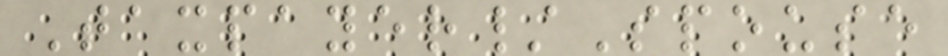Taxpayer/Spouse
